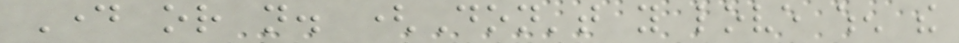Day or not. (Don't you love when the
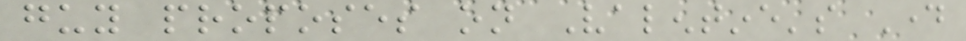guy proposes on Valentine's Day
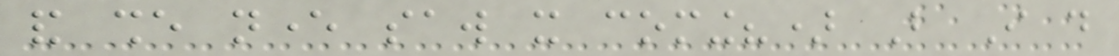and she never saw it coming?) But I do
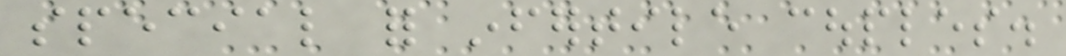special for infertile couples.
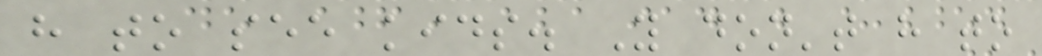have to see kids. You don't have to
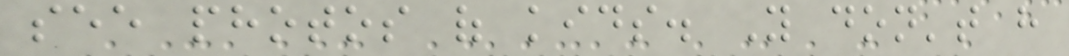see photos of kids. You don't have
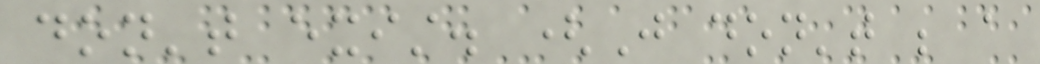don't exist. (Just don't be a
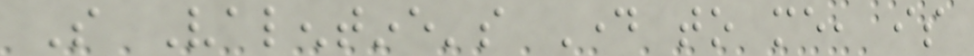So Valentine's Day to me, is
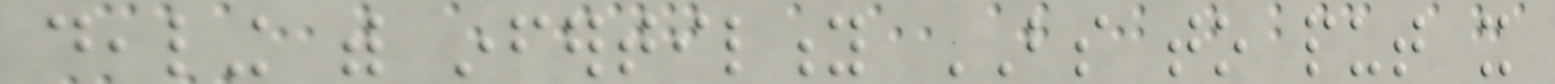dealing with infertility BS to put it
